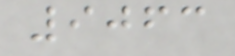9063
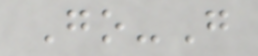Go-G
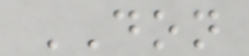DON
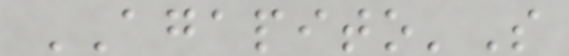AGAPITO'S
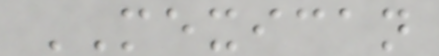MEXICAN
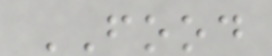FOOD
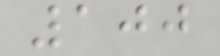100
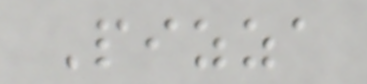Pizza
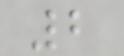2
